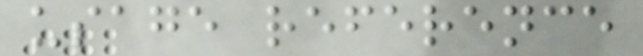usage reference
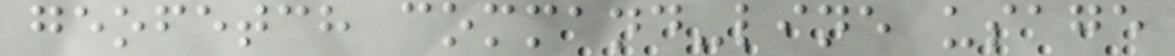geofetch command-line usage
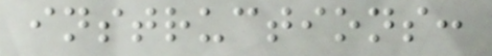instructions:
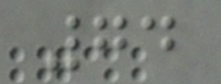74
